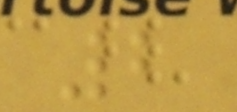2
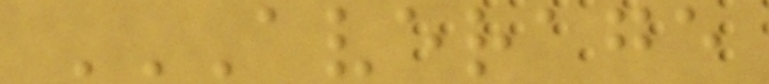AVERAGE
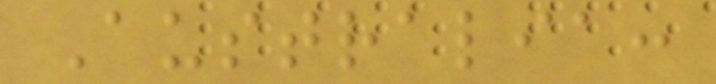Australia:
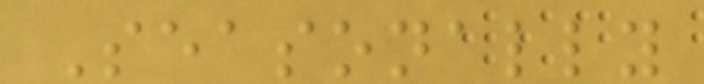Seasonally
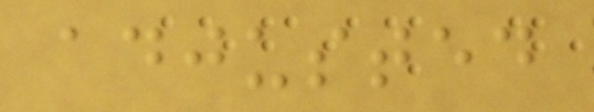adjusted
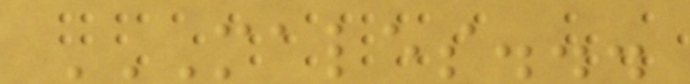MALES...
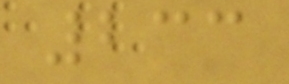233
